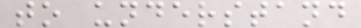to understand
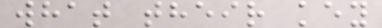what their key
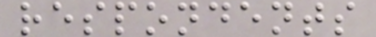respondents
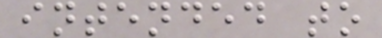intended to
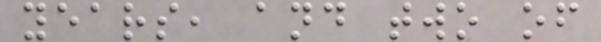years, and two of
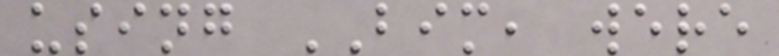using BIM, were
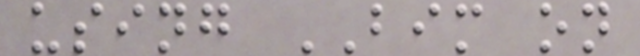using BIM on
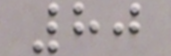80
